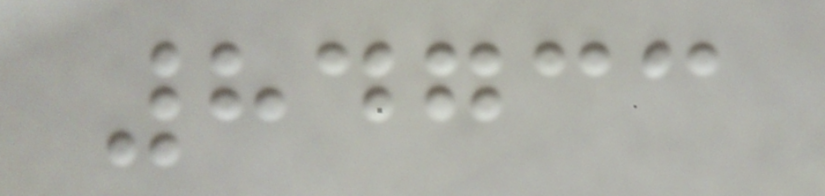84733
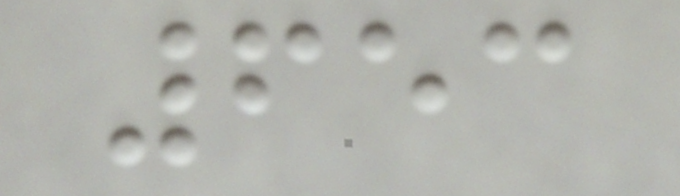653
